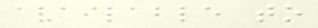available to
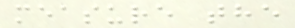measure the
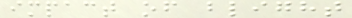impact of blight
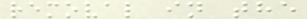removal in the
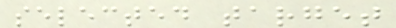selected target
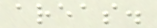areas.
